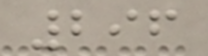296
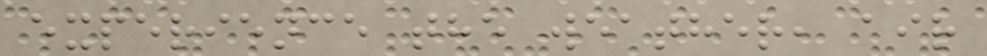experience the weather, air
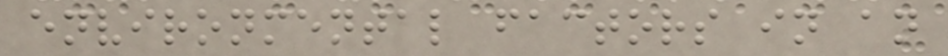environmental factors in an
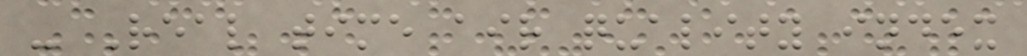- Real time air quality index
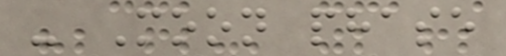- Moon phase
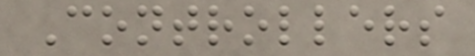Controllers
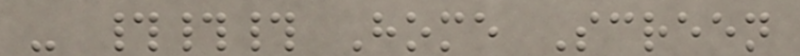- ### Home Screen
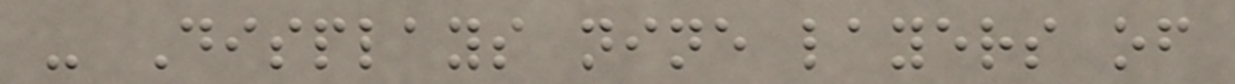- Displays nine layers of
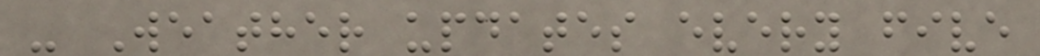- Weather updates every five
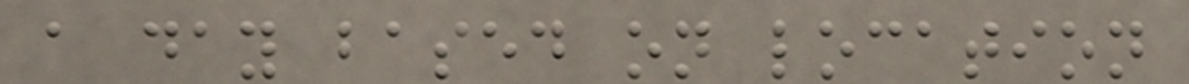a day based on location
